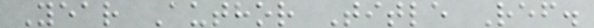Year Author Title Ref.
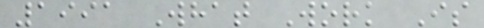1991 What Work Is
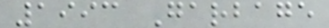1993 Garbage
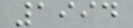1994
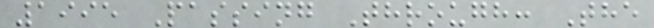1995 Passing Through: The
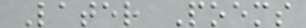Later Poems
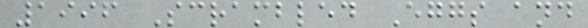1996 Scrambled Eggs and
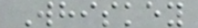Whiskey
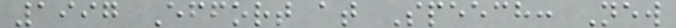1997 Effort at Speech: New
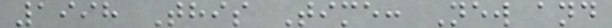1998 This Time: New and
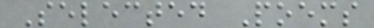Selected Poems
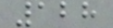128
